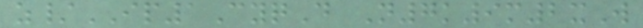z/IP1CyqD N7k9m2xW
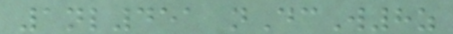1nl451 nDcW8z
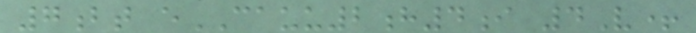7bt eCAUU2h4i 4V+
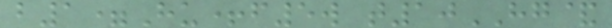b1=Hu+f5w t10HG&
